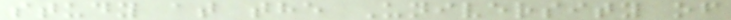study at the University of
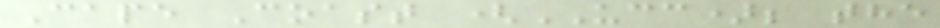Cape Coast (UCC); the
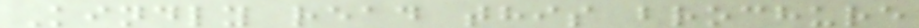Kindly read this brochure
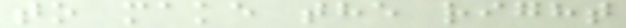to make the right
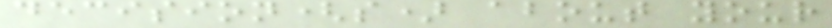decision(s) about your
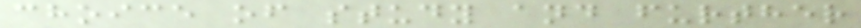choice of study and further
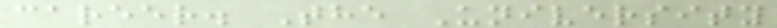career. The University
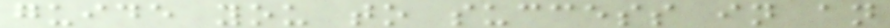guide you to success in an
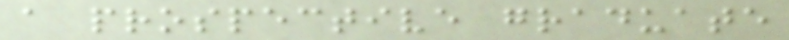a prospective graduate
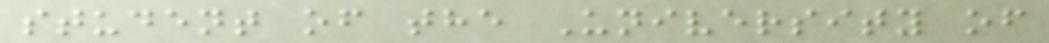student of the University of
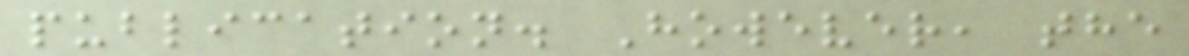publication. However, the
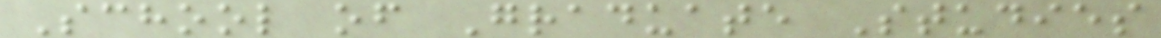School of Graduate Studies
